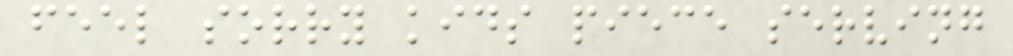feel sorry kids piece serving
